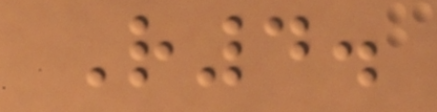R4.
